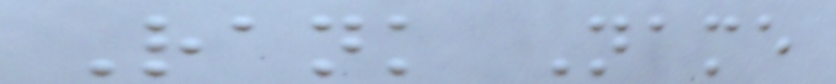Rank Name
